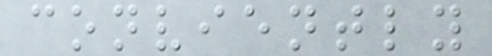conviently
